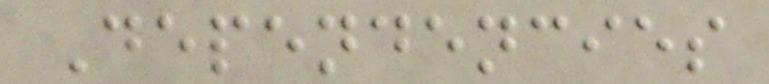Dependencies
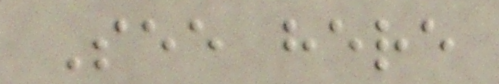See here
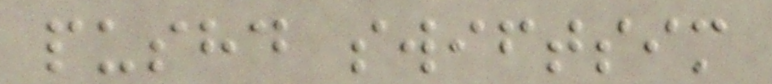pushd swiftsim
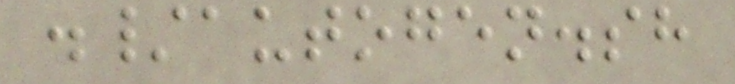./autogen.sh
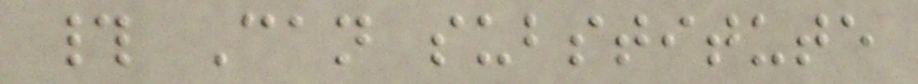# Can substitute
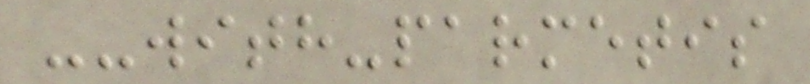--with-parmetis
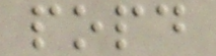popd
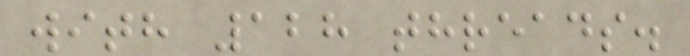with 128 threads.
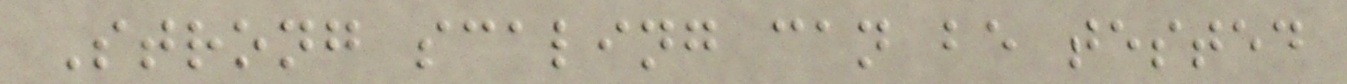Strong scaling can be tested
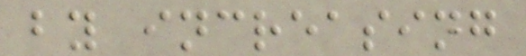by increasing
